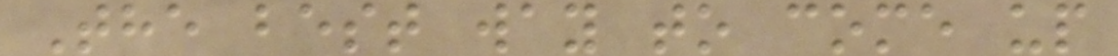The best way to come up
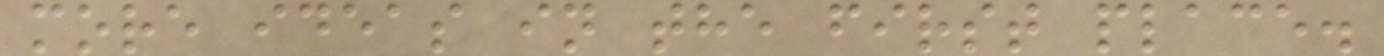more ideas in the first place.
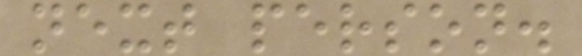next person.
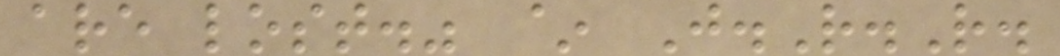are lost." ~ J.R.R.
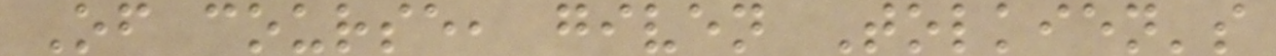Of course, given Tolkien's
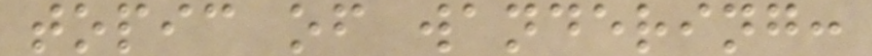topic of wandering:
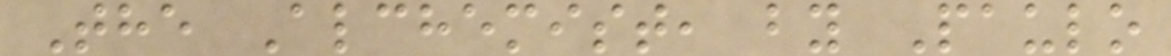The Alchemist, by Paulo
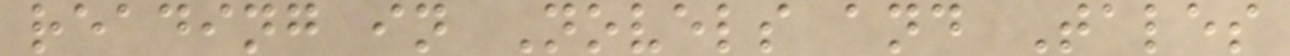reading in Novels and Tales
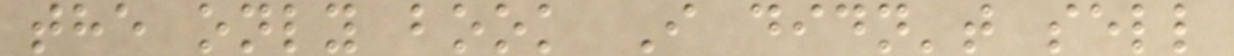the only book I didn't sell
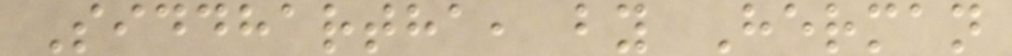Siddhartha, by Herman
